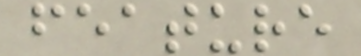feature
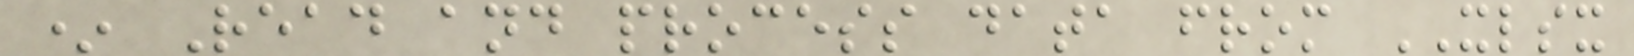* Read and process data from XLSX
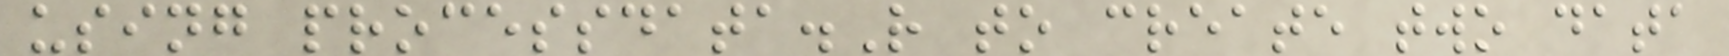using processdata.R to create two data
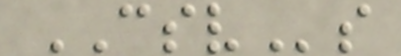CSVs
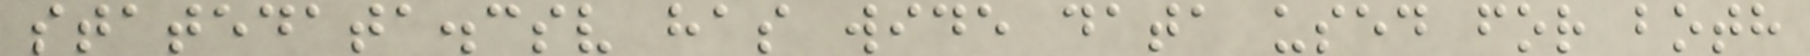statedata.csv has wide data used for both
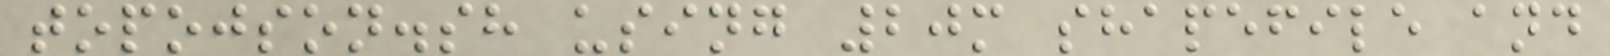topojson.sh using 20m shapefile and
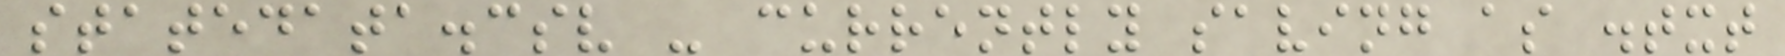statedata.csv - currently saving as .txt
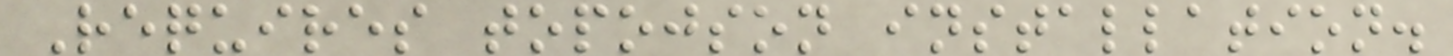Requires topojson installation.
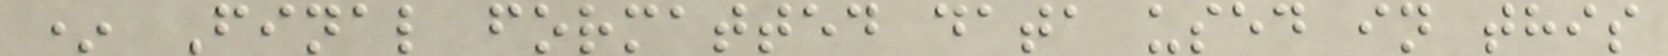* Final formatted data used in this
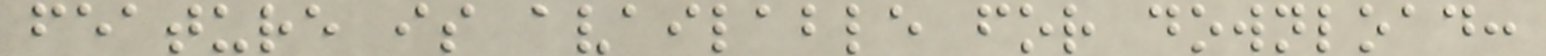feature is available for download:
